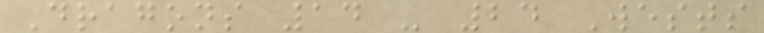Dragons 14 - 24 Wests
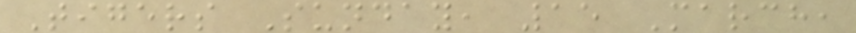Tigers Sunday, 15 March,
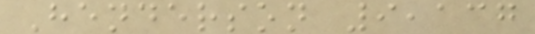Henderson 9,137
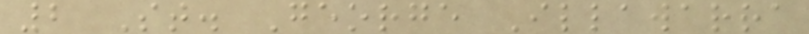2 St. George Illawarra
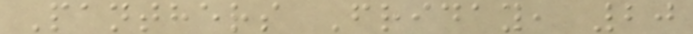Panthers Friday, 20
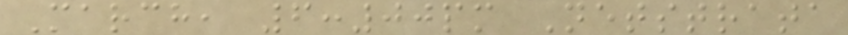March, 6:00pm Netstrata
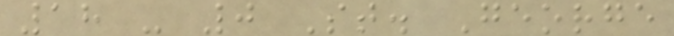18 - 0 St. George
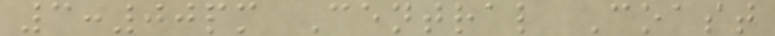3:00pm Central Coast
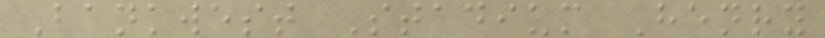Bankwest Stadium Henry
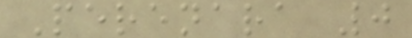Perenara 0
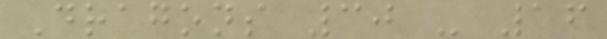Dragons 30 - 16
